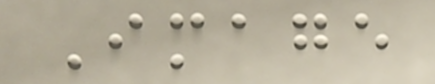Image
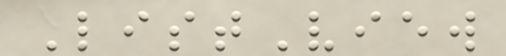ListView
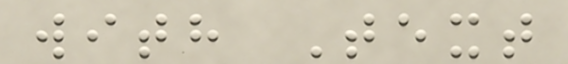with Text
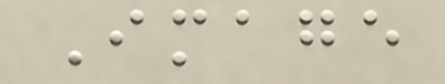Image
